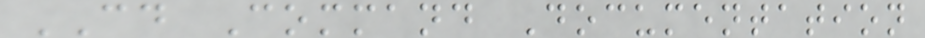CD Command Documentation
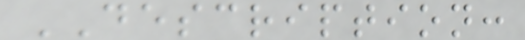DESCRIPTION:
